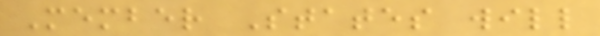Member States will
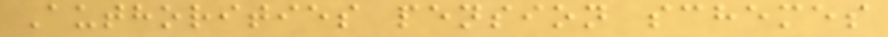Authorities pension schemes
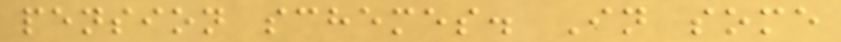pension schemes. In some
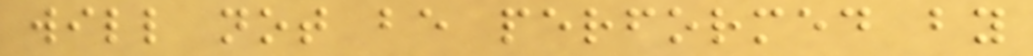will not be performed by
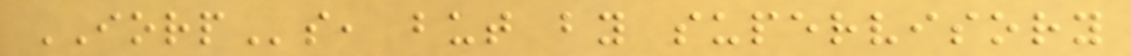IORPs, but by supervisory
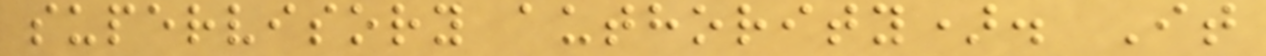supervisory authority). It
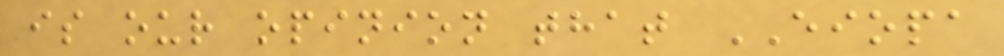is our opinion that EIOPA
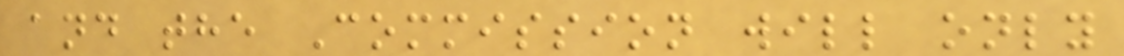and the Commission will only
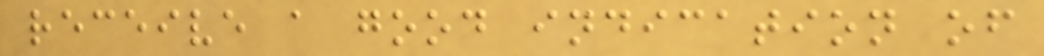receive a good indication of
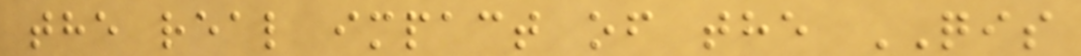the real impact of the QIS
